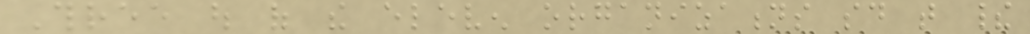Three out of the eleven organizations said that their
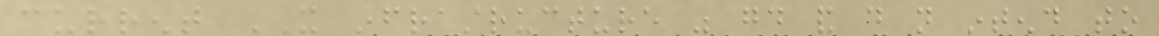current IT infrastructure was good and do not intend to
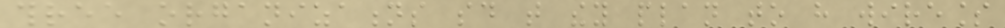three organizations said that they plan to have wireless
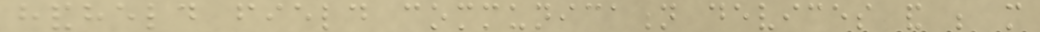handheld field communication devices and be more
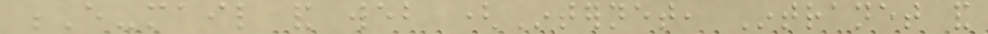E-mail and web (Internet, Intranet and
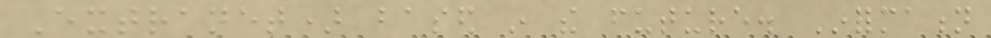Extranet) based in the future. Information
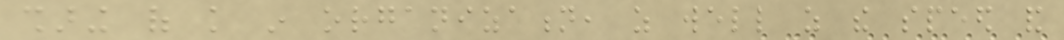sharing of knowledge in organization, as well as the speed and
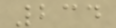234
